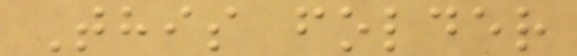This folder
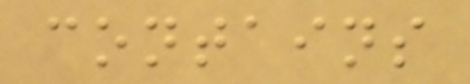contains
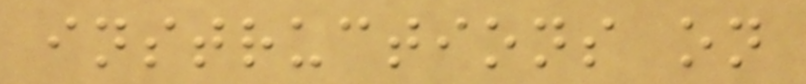instructions on
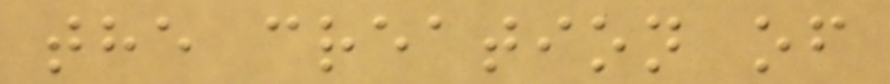the creation of
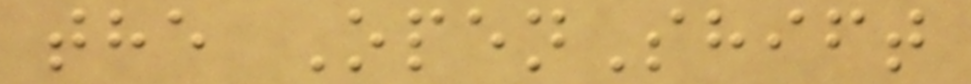the OpenShift
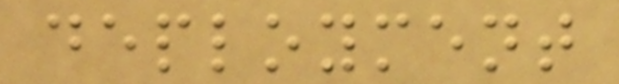deployment
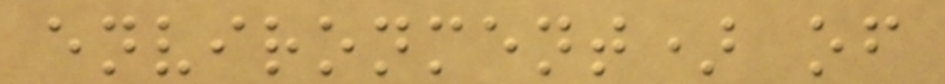environment) of
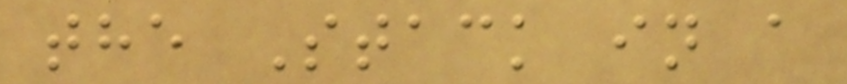the Stack in a
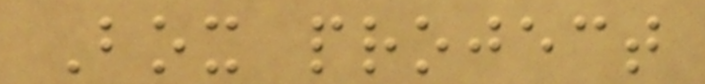Box project
